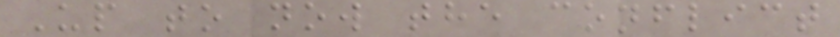Up to now the conflict
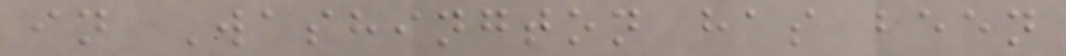in Washington has been
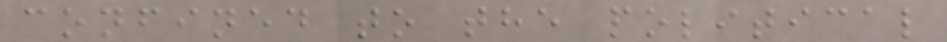confined to the political
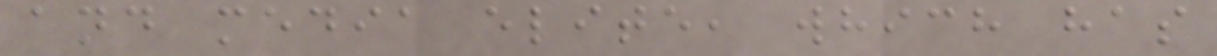and media elite, which has
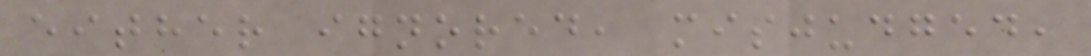either ignored, misjudged,
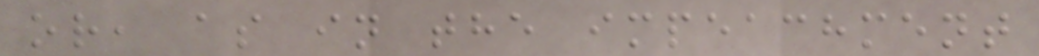or, as in the impeachment
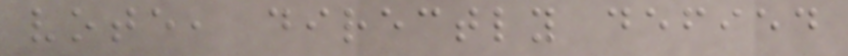vote, directly defied
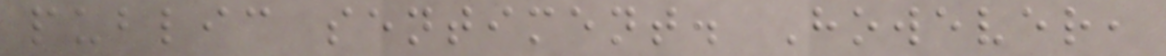public sentiment. However,
